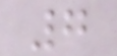7
